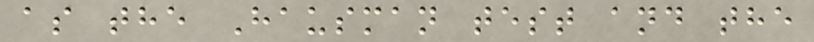as the Hausman test and the
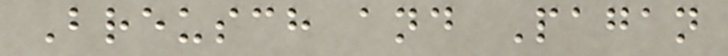Breusch and Pagan
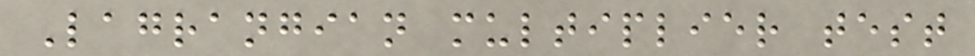Lagrangian multiplier test
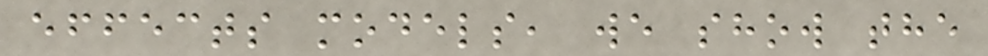effects models, we show the
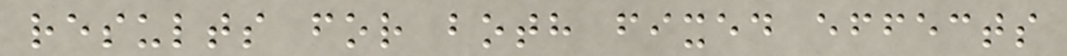results for both fixed effects
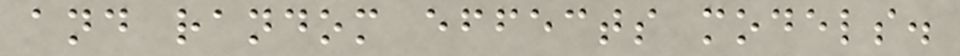and random effects models.
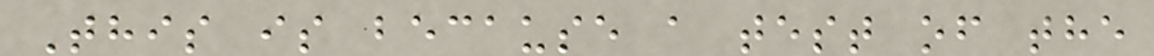This is because a test of the
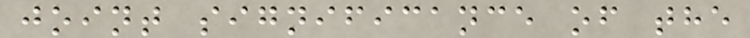joint significance of the
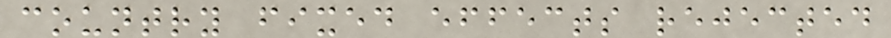country fixed effects rejected
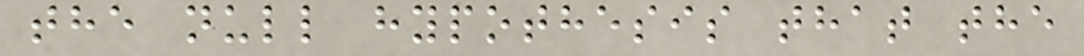the null hypothesis that the
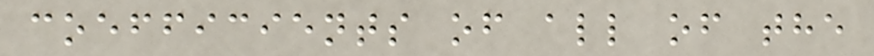coefficients of all of the
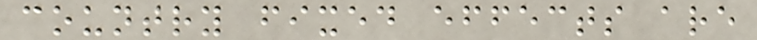country fixed effects are
